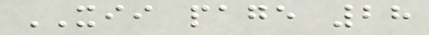XII page 28
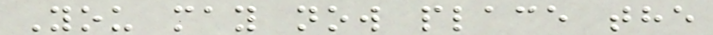You may now place the
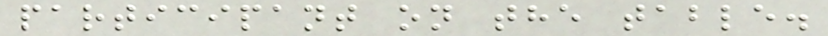participant on the table.
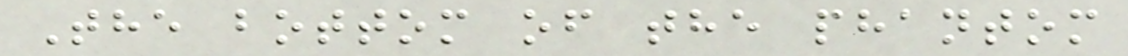The bottom of the phantom
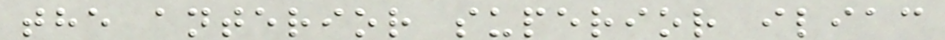the anterior superior iliac
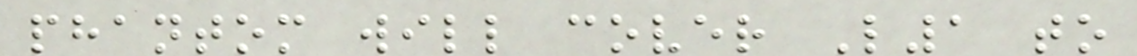phantom will cover L1 to
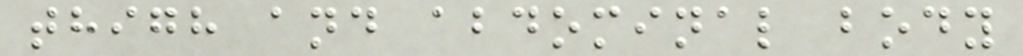thigh and abdominal body
